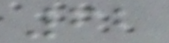62
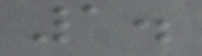1.
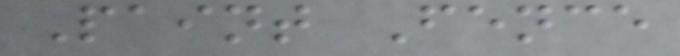Paint Fence
